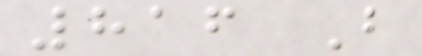816 B
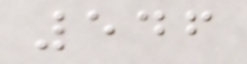546
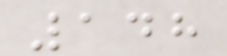148
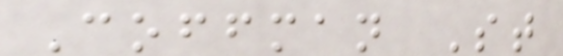Coffman St
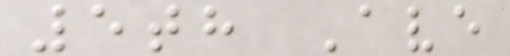5th Ave
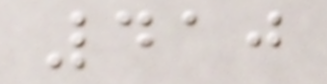410
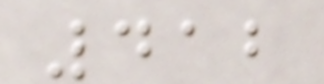412
